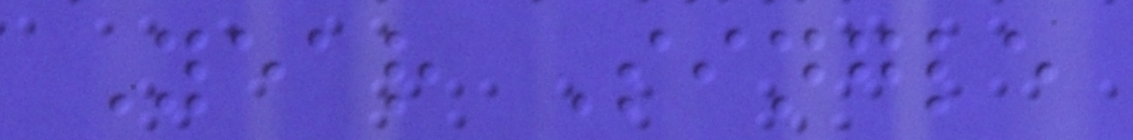Year Single
